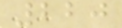220
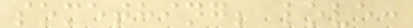something; love:
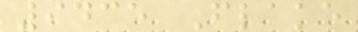9435 Flake
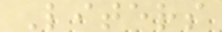Liters
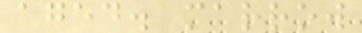aged. marrow
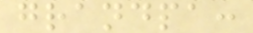grandpa:
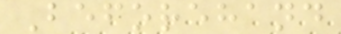Beforehand
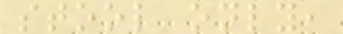stool only,
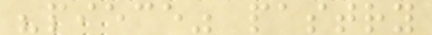"piece" pastry
